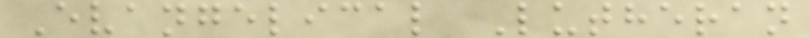Evangelical Lutheran
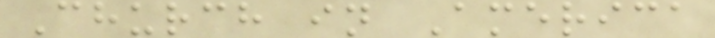Church in America
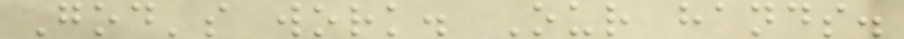God's work. Our hands.
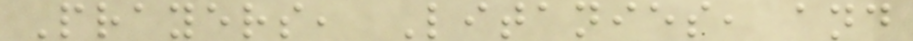Prayers, Litanies, and
